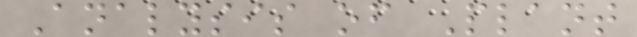Analysis of Plant
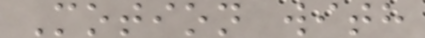Motion with
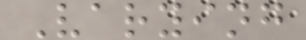Varying
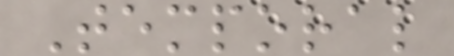Temporal
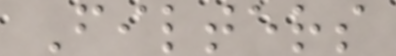Filters
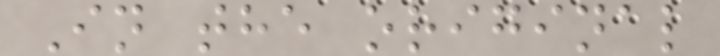In the original
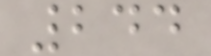244
